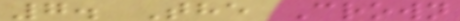7. The Crown
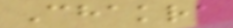Chakra
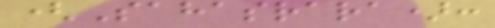(Sahasrara):
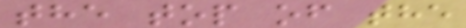the top of the
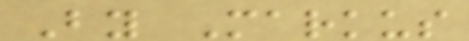By Markus
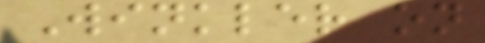Winkler on
